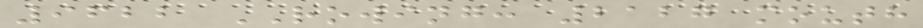9622 ROWING: 2127 mouth
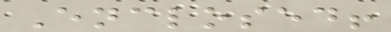Enclosed!
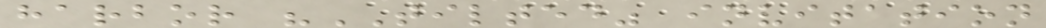harbor "TILTED" invitation
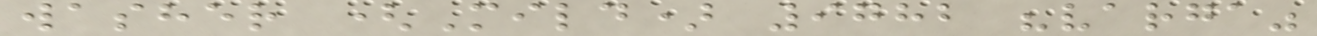washer (Mild) 9782 "varga"
